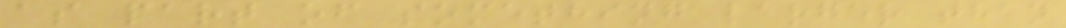as part of something larger than
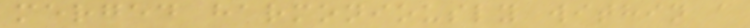merged harmoniously within a
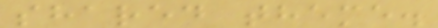shared theme.
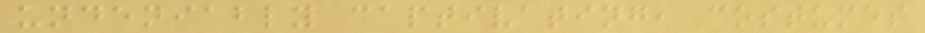undeniably captivating, costumes
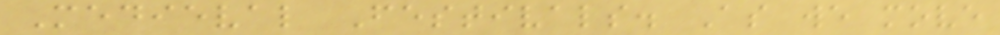Medieval Festivals. As we move
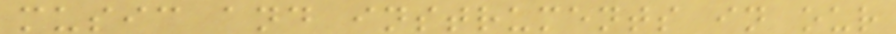music and instruments in our
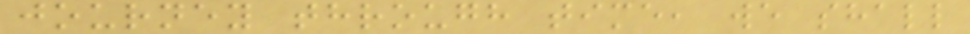journey through time, we shall
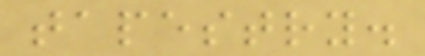tapestry.
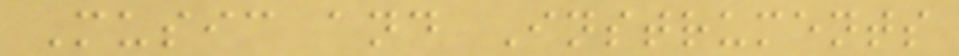Music and Instruments
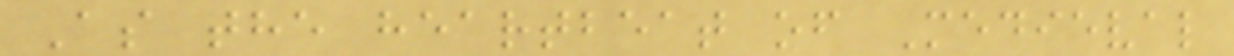As the heartbeat of Medieval
